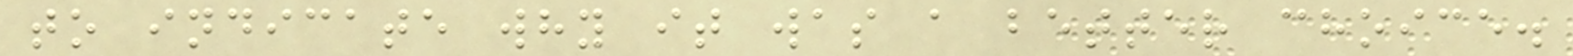to indicate why it was a better choice.
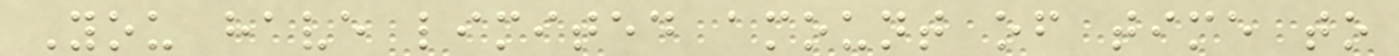You have limited amount of time to
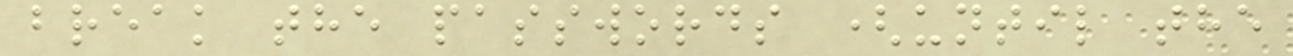break the passwords (until the
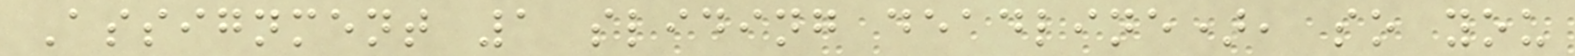Assignment 1 sliding deadline), so you
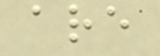are
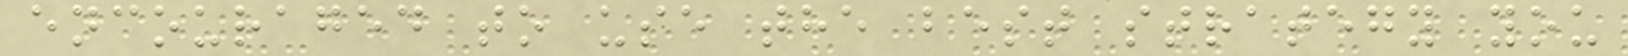encouraged to use the best strategy you
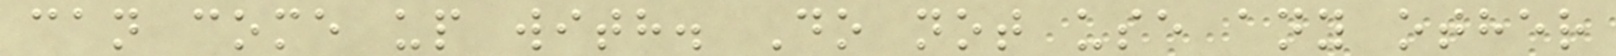can come up with. Do not use any other
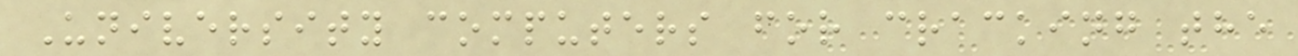University computers for cracking the
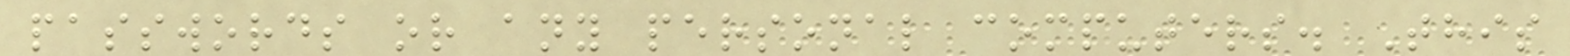passwords or any personal computers. This
